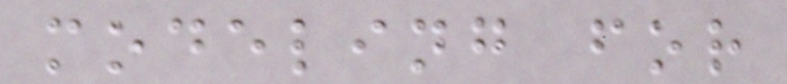modeling for
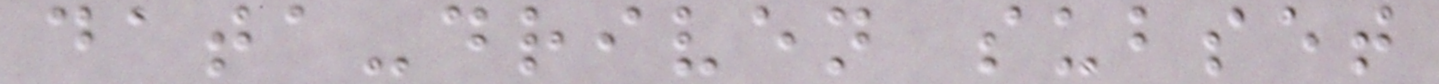data-driven subset
